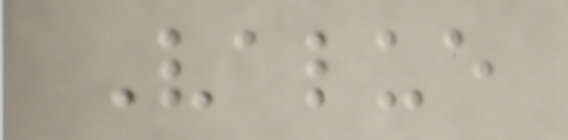Value
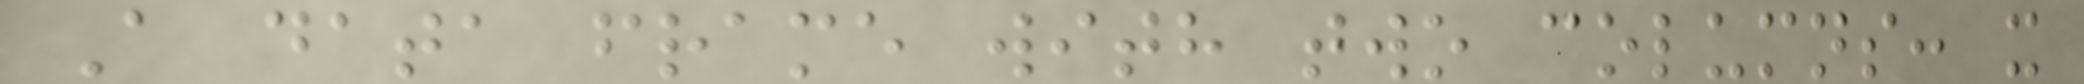A data frame with two columns: x
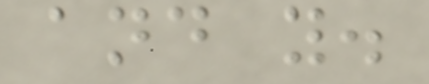and y.
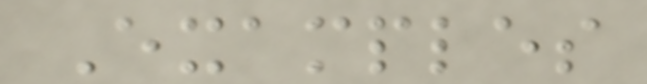Examples
